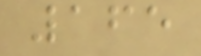165
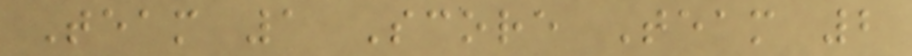Team 1 Score Team 2
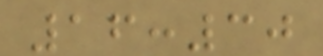16:30
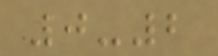0-2
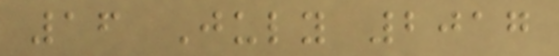16 July 2017
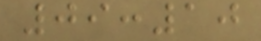09:10
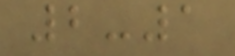2-1
